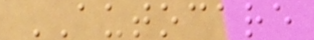AUTOCARE
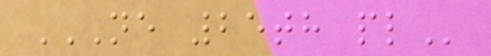NE 25TH PL
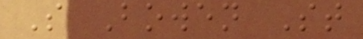S Bowen St
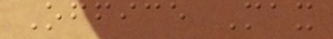Office Max
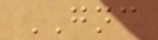GNC
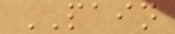PAIN
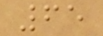65
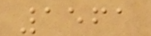1561
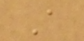A
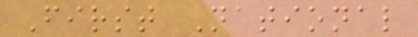First National
